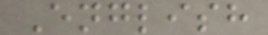English
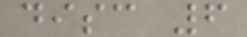disc 6
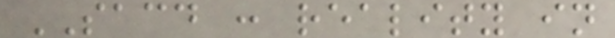SACD : reality in
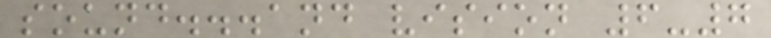sound...and vision 6-7
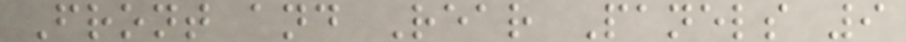Front and Rear Panels 9
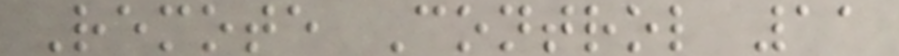Remote Control 11
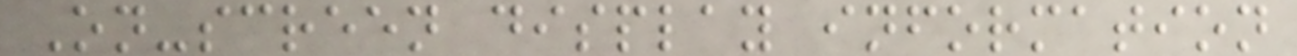On-screen display information
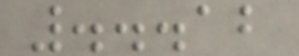...12
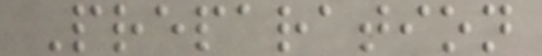Preparation
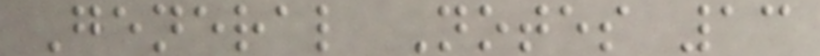General Notes 13
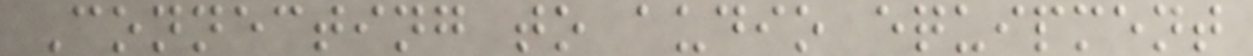Connecting to audio equipment
